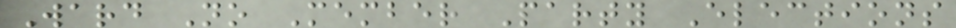Ward No Member Party Elections
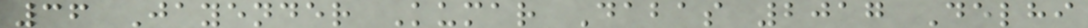36 Jayender Kumar Dabas 2017 Delhi
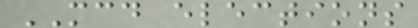MCD elections
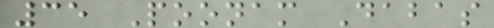35 Poonam Dabas
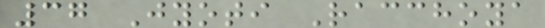37 Jyoti Racchoya
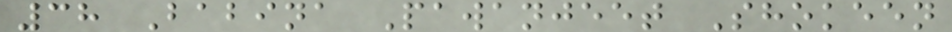38 Babina Pawanjeet Shokeen
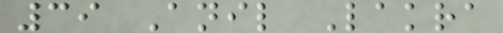39 Anil Lakra
